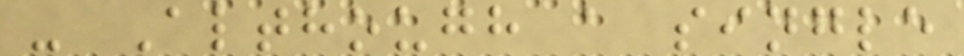- Although a single
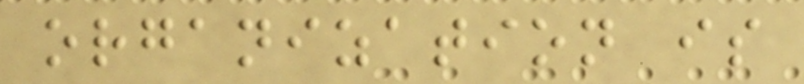organization is
